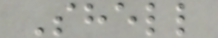Shell
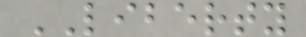LIBERTY
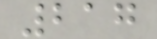217
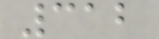312
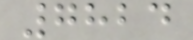7824
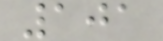101
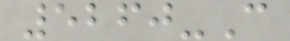5260-C
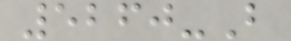5260-B
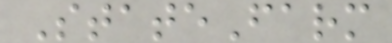StateFarm
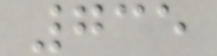735
